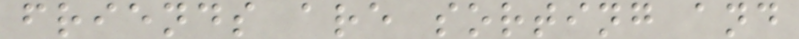friends are sorting and
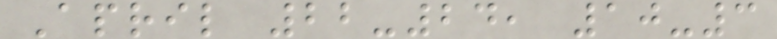April 22-24, 10-3
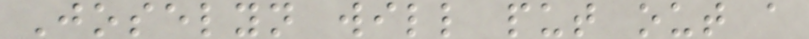Joselyn will put out a
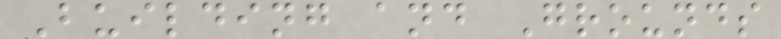Building and Grounds
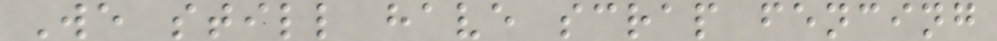We still have scrap fencing
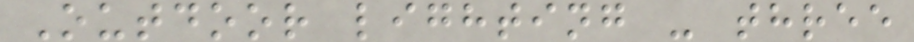Outdoor lighting - three
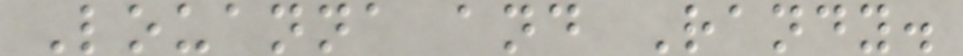Louanna and Randy.
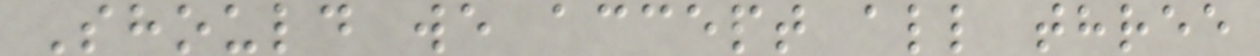Should we accept all three
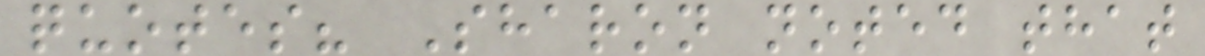quotes? Sharon noted that
